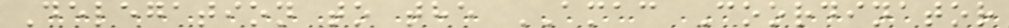Delegation to the AMAC Coordinator
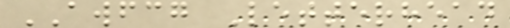AWFCG Letterhead
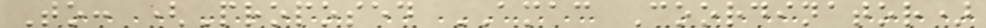To: (Proposed AMAC Coordinator)
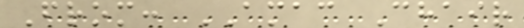From: AMAC Chair
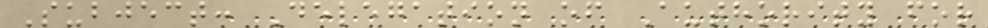Subject: Delegation of Authority for
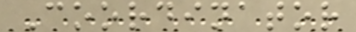Coordinator
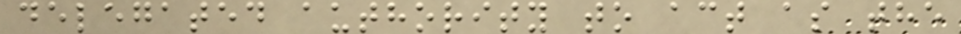delegated authority to act as the
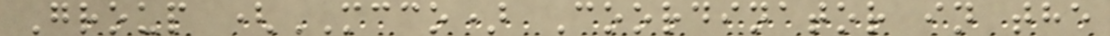Group (MCCO) Coordinator in the
